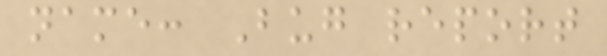name: Bug report
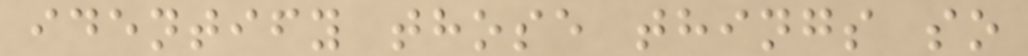identify those things so
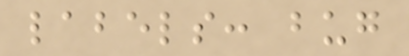labels: bug
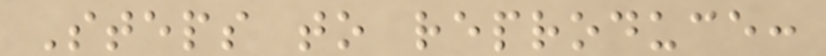Steps to reproduce:
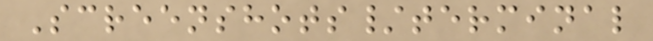Screenshots/terminal
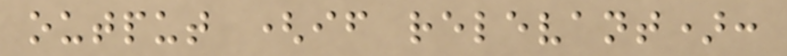output (if relevant):
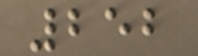252
